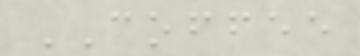COFFEE
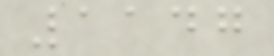1147
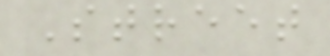Street
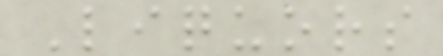Liquors
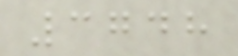3748
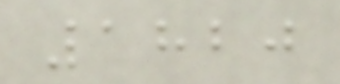1820
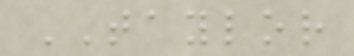TAYLOR
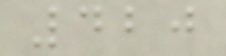420
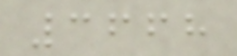3668
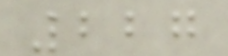227
